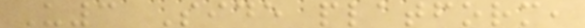U3 Side platform,
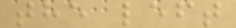the left
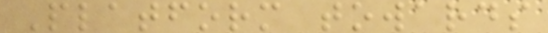Platform towards
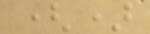()
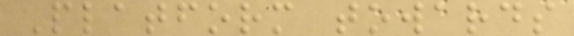Platform towards
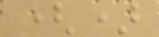()
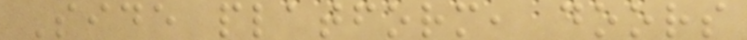Side platform, doors
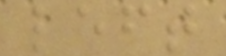left
